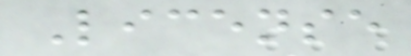License
